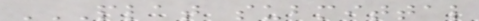PLAT SUBMITTAL
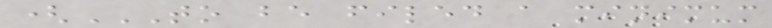(TO BE FILED A MINIMUM
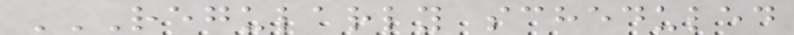REGULARLY SCHEDULED
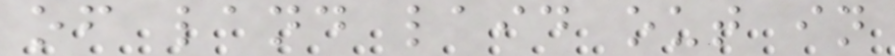of land laid out in
